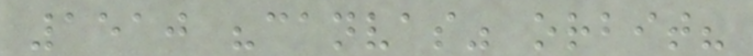1510 "canvas" orbit?
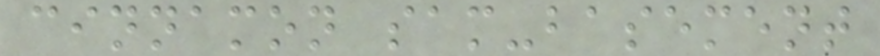cinnamon sam-basement
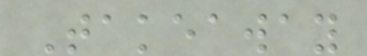Takeaway
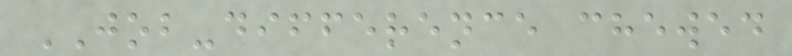JOB-difference chewed
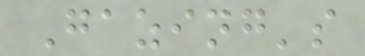Gazing's
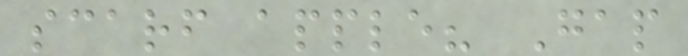scarf apple? Gap
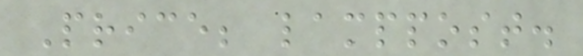Price; lamppost.
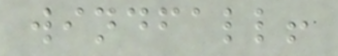windfall!
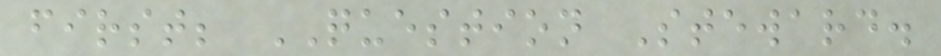first; QUESTION Steward.
